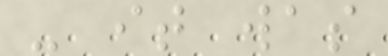- it was
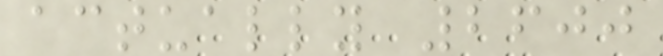actually 2600
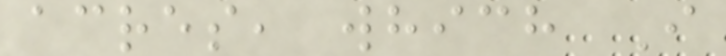acres, which I
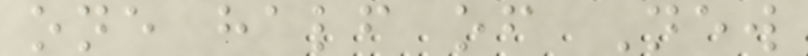one half of New
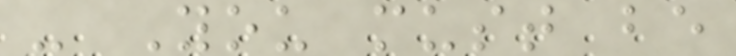- You must be
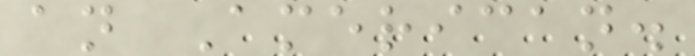an American.
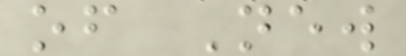of New
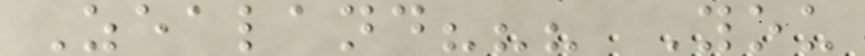Zealand??? You
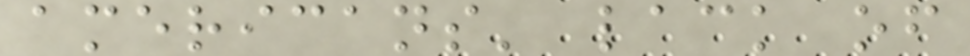americans' lack of
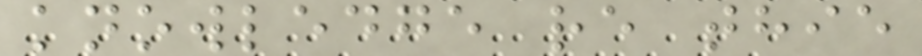knowledge re thie
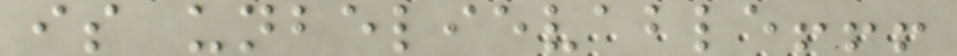is unbelievable!!!
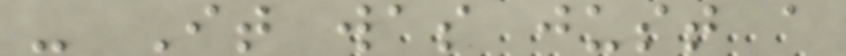- It was just a
